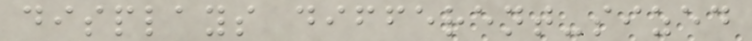displays different-sized
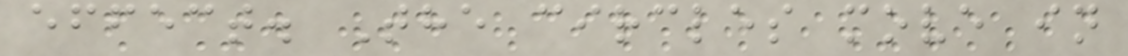effect. The circles move in
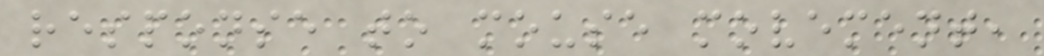response to mouse movement,
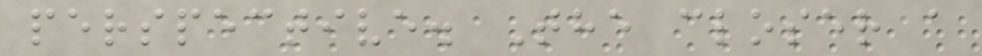perspective. The closer a
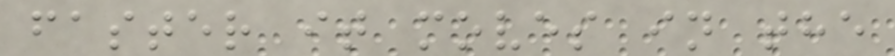faster it moves in the
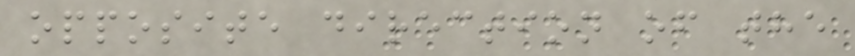opposite direction of the
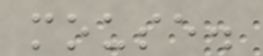mouse.
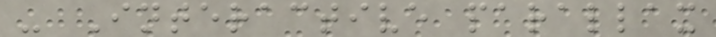- Interactive parallax
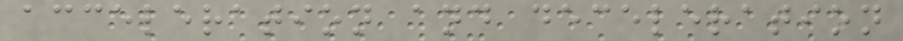acceleration and deceleration
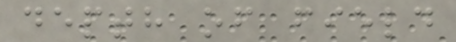depth of field
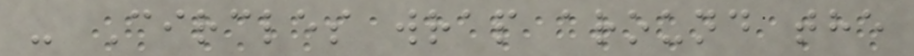- Circles wrap around the
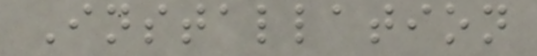Installation
